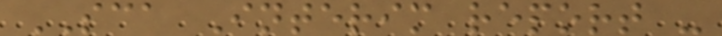SCA Interim report -
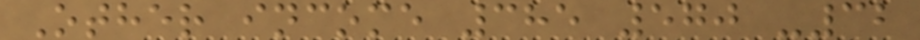Other income 385 570 -32
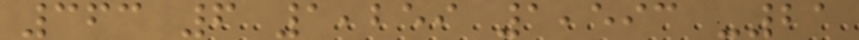363 6 1,259 1,593 -21
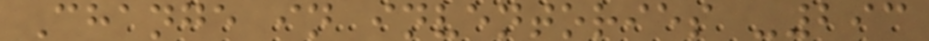Change in inventories -293
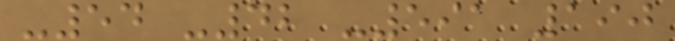-54 -42 -591 190
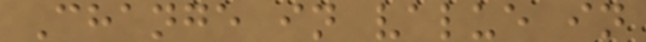Change in value in
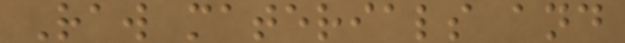Raw materials and
